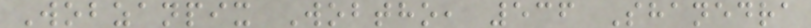Wobzanpix Wobtho, 536 Shanedra
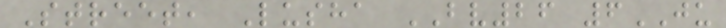Street, Lusha BV26 6JU
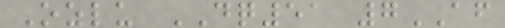Ozlu DQ51 7AF
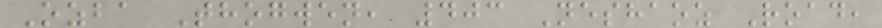Ozba Thogwen, 403 Neshaoz Road,
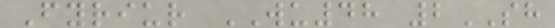Fyriur WU48 2SH
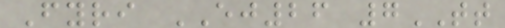Fyri EJ26 7TT
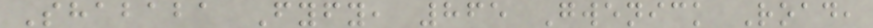Shababa Fyfy, 865 Gwenick Road,
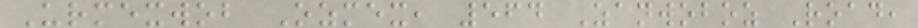Urmexwob Ozmex, 564 Zanwoboz Road,
